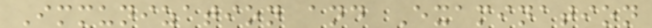Immunization and Examination
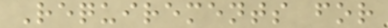Requirements for
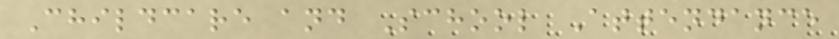Childcare and School Attendance
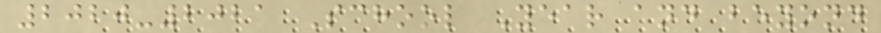2020-2021 School Year and beyond
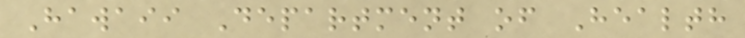Hawaii Department of Health
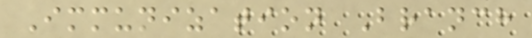Immunization Branch
